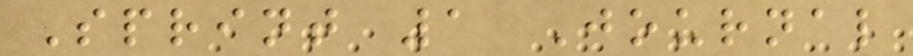Sprint 1 Journal
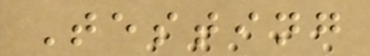Testing
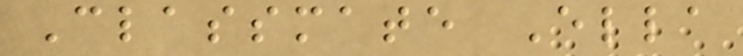Classmate Ella
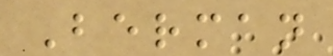Berman
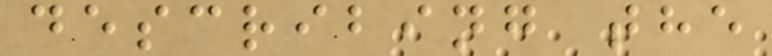describing the
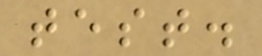test.
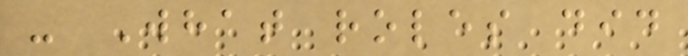- What roles did
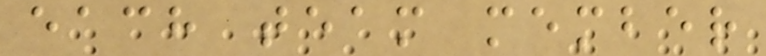each team member
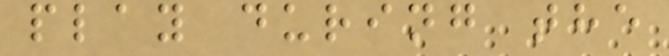play during the
